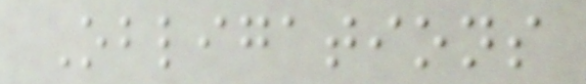Obligations
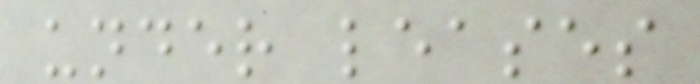under leases
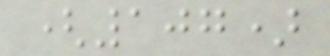(107)
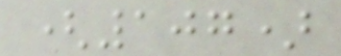(107)
